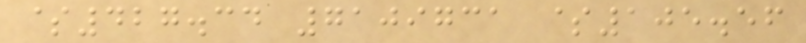$427.34 7109731 $105.56
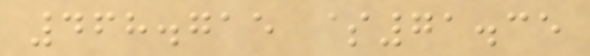468.715 $71.35
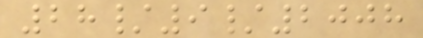28/9/2008
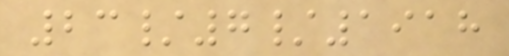23/7/1918
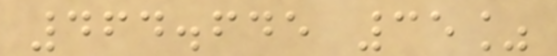464.645 35%
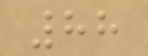88
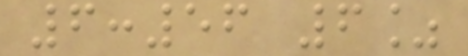6:56 6%
